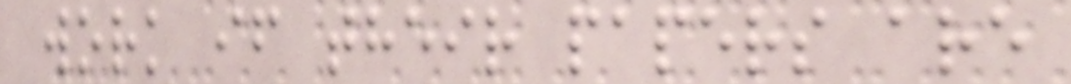work if their papers are
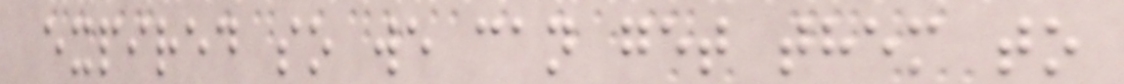expired so we can get them to
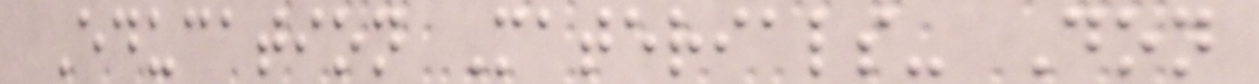Education Materials- Don
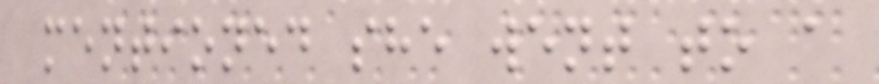mentioned she went to a
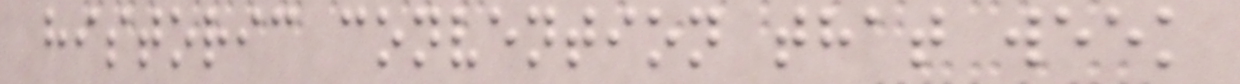historic convention that week
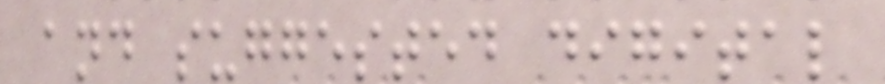and suggested digital
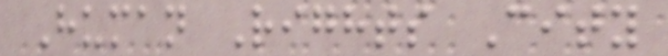Human Rights City
